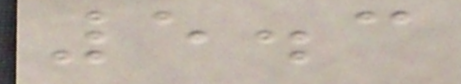5.3
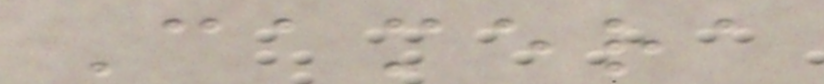Camera
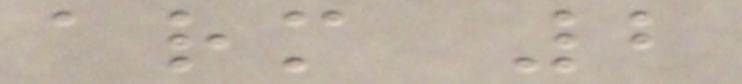arm 2
